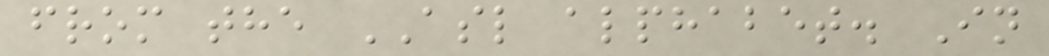from the ASL alphabet. In
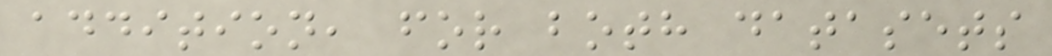addition, for both datasets
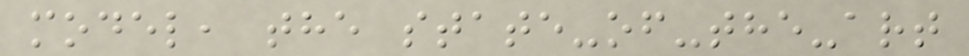model, the state-of-the-art
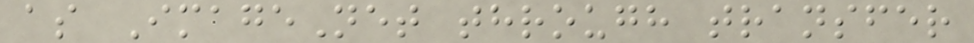as ImageNet through transfer
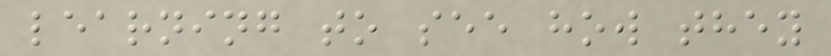learning to see how they
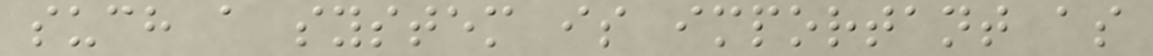such a system is important as
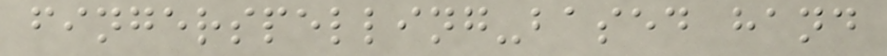fingerspelling-based hand
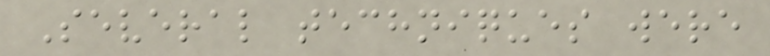Several techniques were
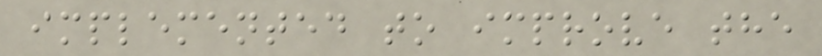implemented to improve the
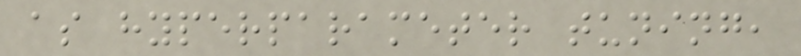as hyperparameter tuning,
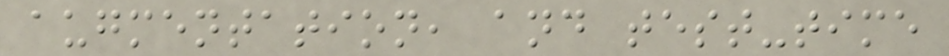augmentation, and test-time
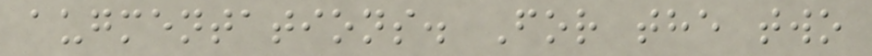augmentations. For the two
